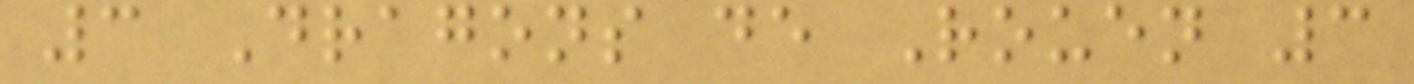3 Dragons de Rouen 3
